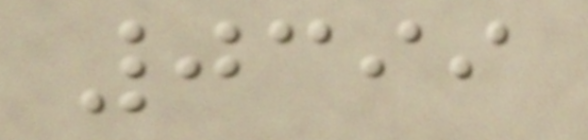0399
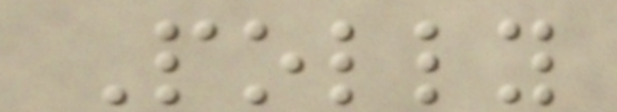Polly
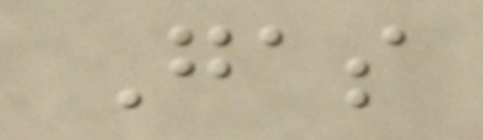Gas
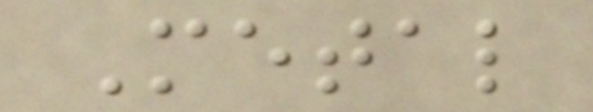Metal
